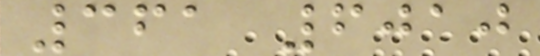361 6010
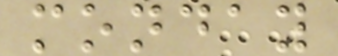monday
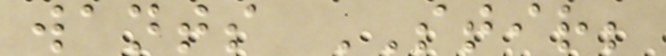wants STIR;
